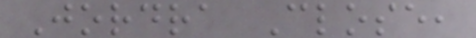Jordra Close,
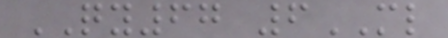QY67 6ML
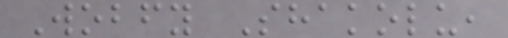Wobfy Shakolu,
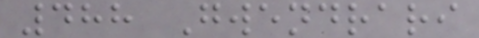488 Gwendrari
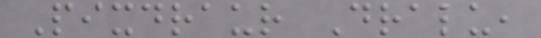Pixdraur Dralu,
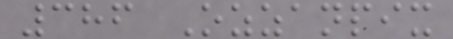386 Ozzanpix
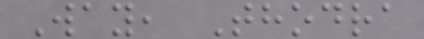Way, Thodra
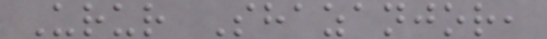Urur Shazanjor,
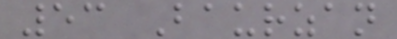53 Baurzan
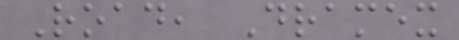Road, Dramex
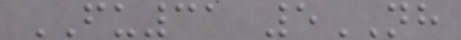FU31 5NH
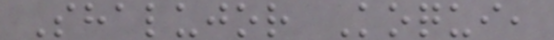Shalujor Koqui,
